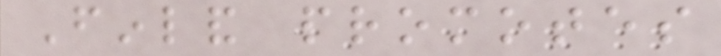Finland promotes
